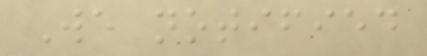We notified
